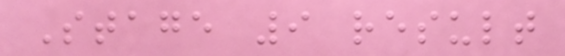Stage 9 result
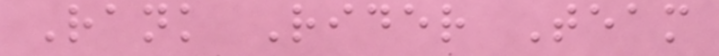Rank Rider Team
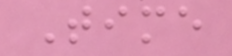Time
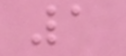1
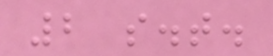2 s.t.
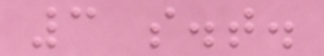3 s.t.
